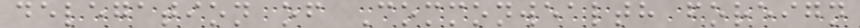delegation of Commonwealth foreign
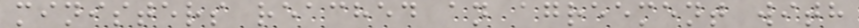ministers reached an agreement with
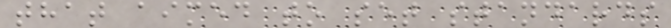that aimed to set standards
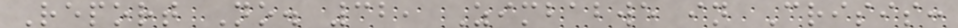Report No. 32, Zimbabwe in Crisis:
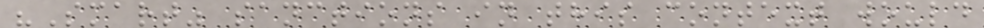"Smart" sanctions in this context would
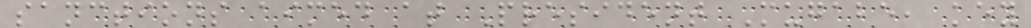sanctions aimed at President Mugabe, key
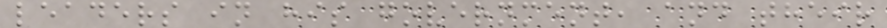leaders in his government, and their
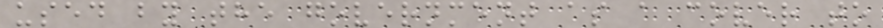used by the government as a cover to
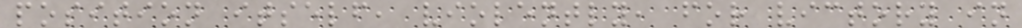position itself, violently, for victory in
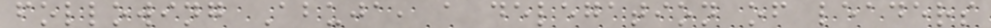following Abuja, a delegation of leaders
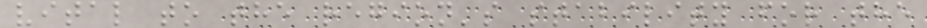vital to the region's stability for the
